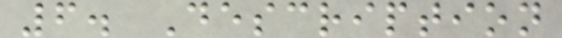6. Description
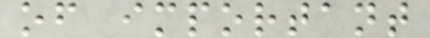of important
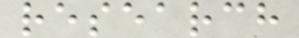research
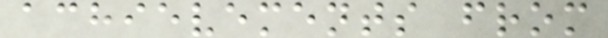achievements from
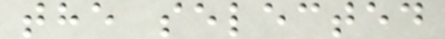the selected
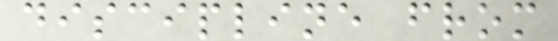discipline from
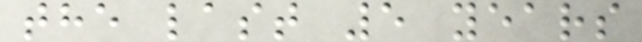the last 5 years
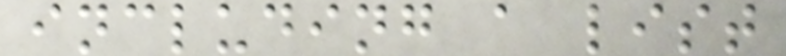including a list
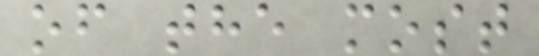of the most
